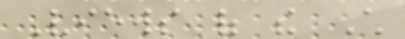Views of the Child
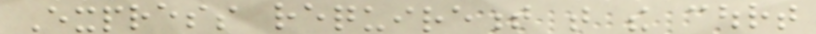Express requirement that the court
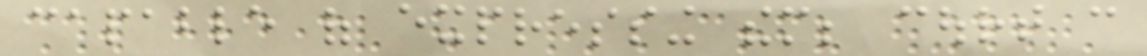capable of expressing them; court can
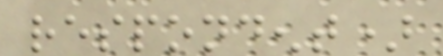respondent)
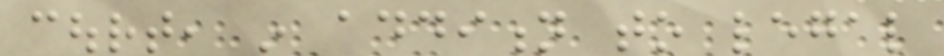court, in addition to legal
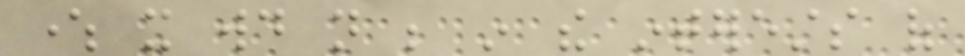where it would not be in the interests of
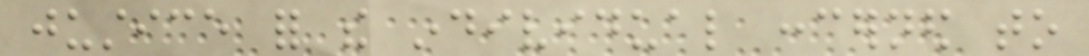justice for the individual concerned to
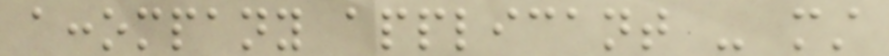accompany applicant - must
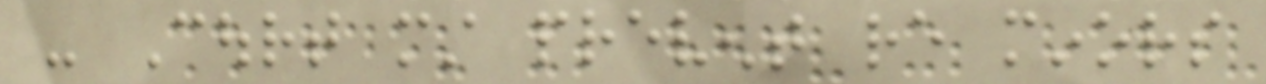- Court must prevent re minors
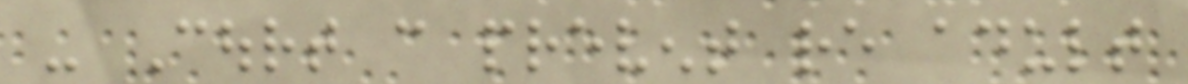- Court can prevent re adult
